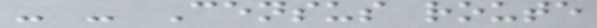- - Census route
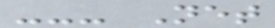--- Net
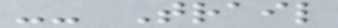-- Trail
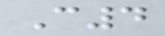C4
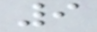9
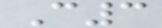C3
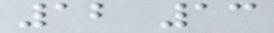12 13
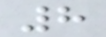8
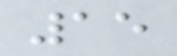15
